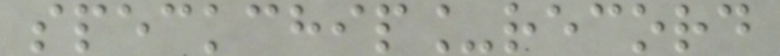speckchip_record
